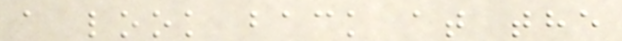a look back at the
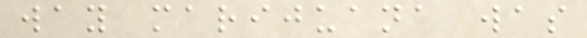way marijuana was
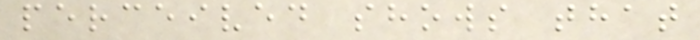perceived shows that
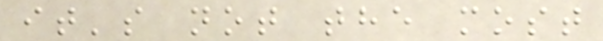it's not the most
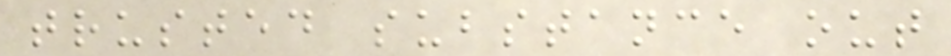trusted substance out
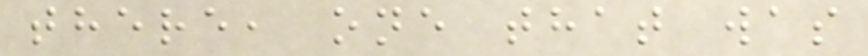there, one that was
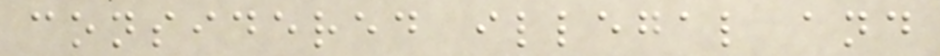considered illegal and
